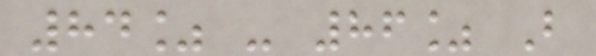84% - 86% B
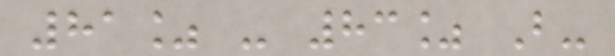81% - 83% B-
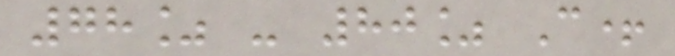78% - 80% C+
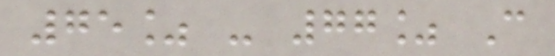75% - 77% C
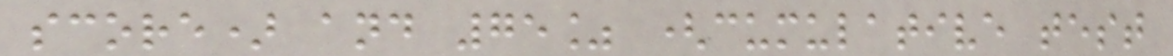score) and 75% (cumulative test
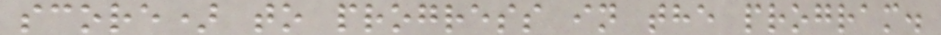score) to progress in the program.
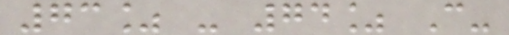73% - 74% C-
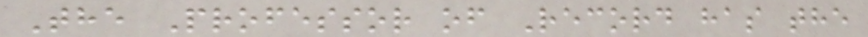The Professor of Record has the
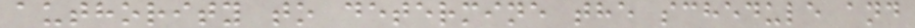authority to determine the schedule and
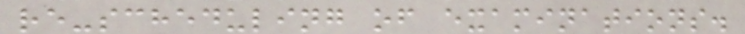re-scheduling of examinations.
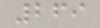269
